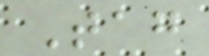Tag
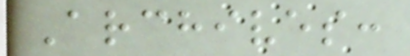Archives:
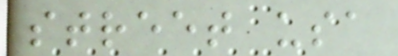street usa
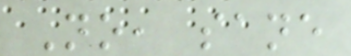No, sane
